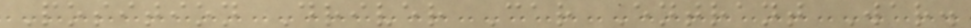Position Driver Car Entrant War.
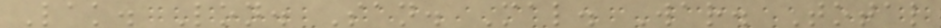Lak. Lon. San. Mal. War. Total
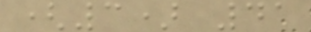(3) 41
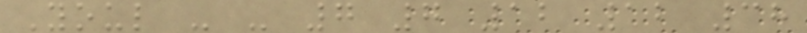Youl - - 7 7 12 12 38
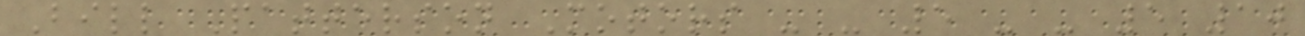Bill Patterson Motors - - 5 - - 5 10
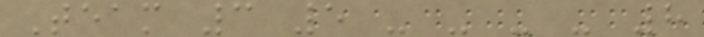Team 3 5 - - - - 8
